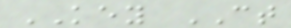KEY CT
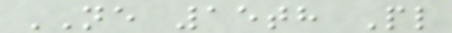NE 15th Pl
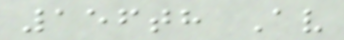156th Av
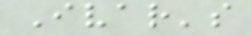Ivar's
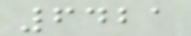6421
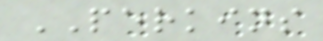PERKINS
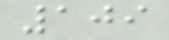109
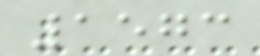1573
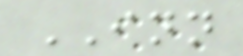INN
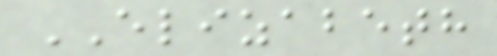ELIZABETH
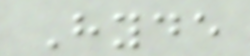Hyde
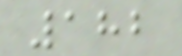182
